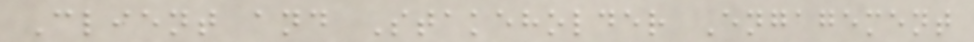Client and Stakeholder Engagement
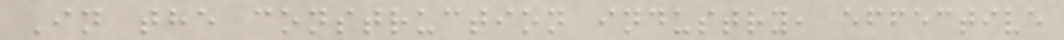In the construction industry, effective
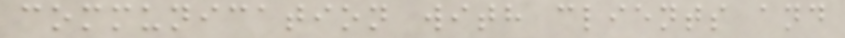communication with clients and
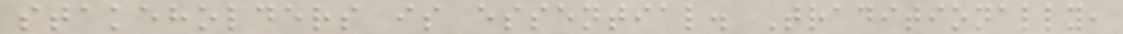stakeholders is essential. Traditionally,
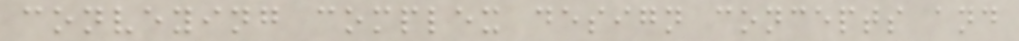conveying complex design concepts and
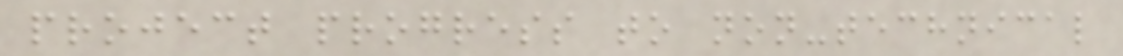project progress to non-technical
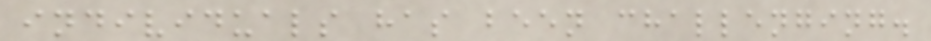individuals has been challenging.
